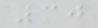30
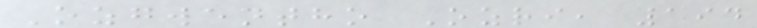Ozgwentho Ozri, 194
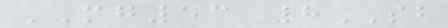MG53 8SB
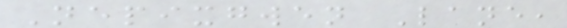Nepixgwen Lane,
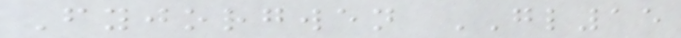Fyjorgwen GL15
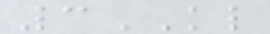3KL
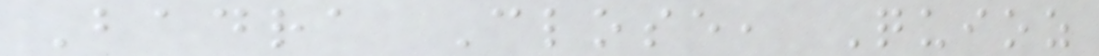Badra Close, Quioz
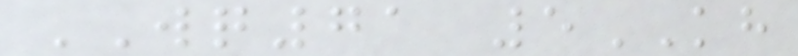WQ71 5KH
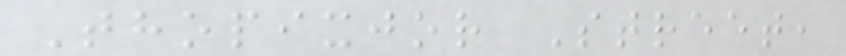Thopixjor Street,
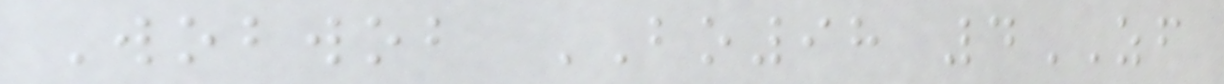Wobwob BO98 4ZF
